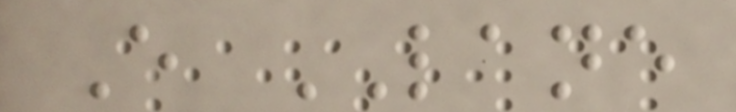E LANE
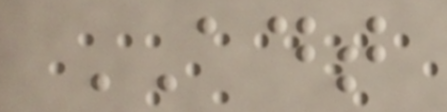ADT
